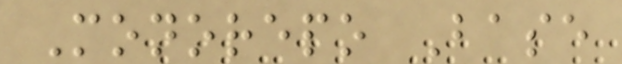Monorepo Base
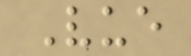Vue
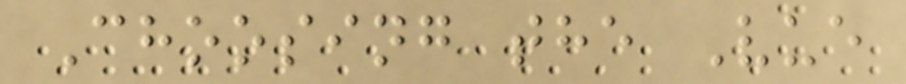Choosing the Vue
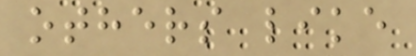others like
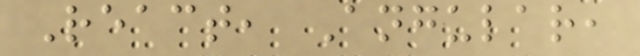React, Angular,
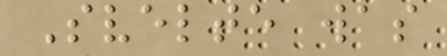Svelte was
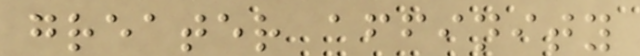greater affinity
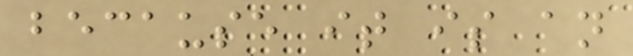because it is an
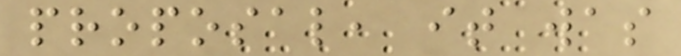proposal, it was
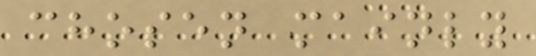chosen mainly
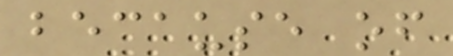because of
